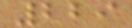229
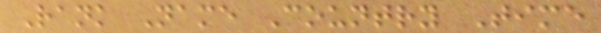Rank Name Country Time
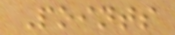Points
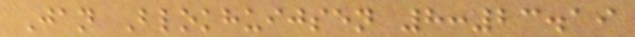Jan Blokhuijsen 8:23.19
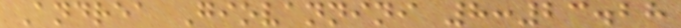Andrea Giovannini 8:23.28
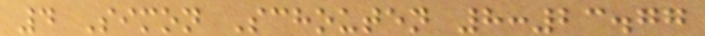4 Simon Schouten 8:23.77
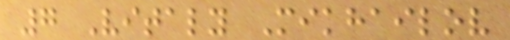7 Vitaly Mikhailov
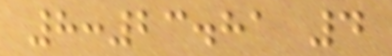8:23.81 4
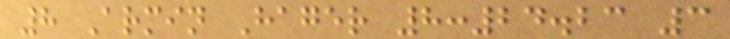8 Armin Hager 8:24.23 3
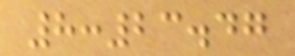8:23.47
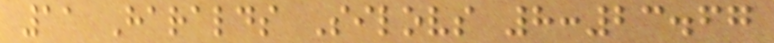11 Haralds Silovs 8:23.67
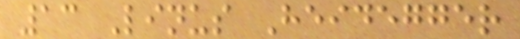13 Linus Heidegger
